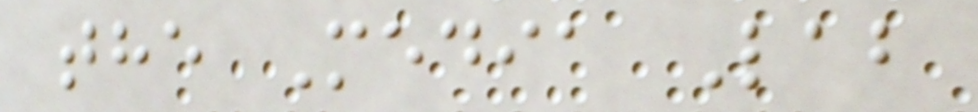the Media Lab
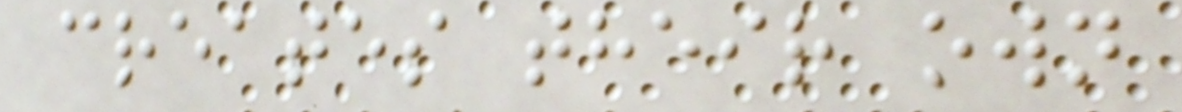creates their own
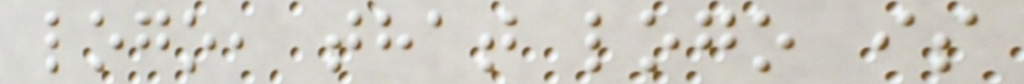logo, that logo is
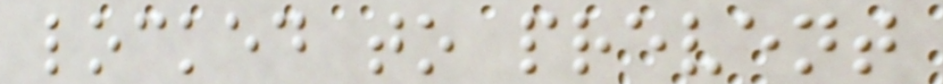locked to prevent
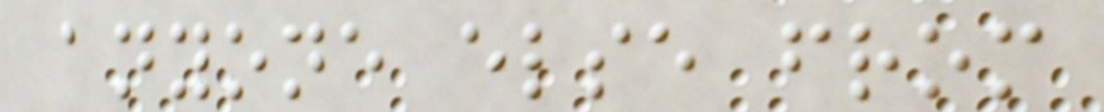anyone else from
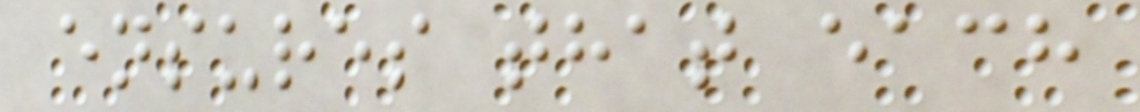ensures that each
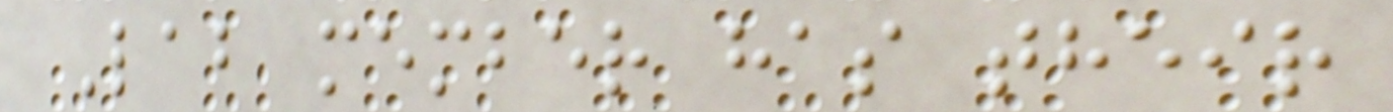Lab member has their
